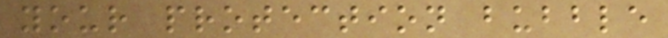your protection bubble
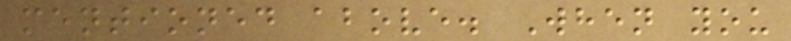mentioned above. When you
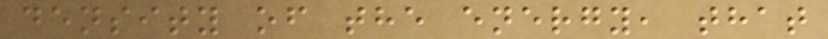density of the energy, that
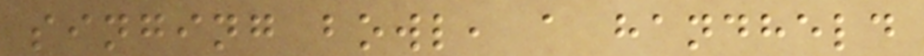singing bowl, a handheld
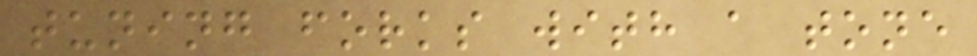tuning forks with a tone
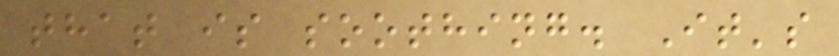that is soothing. It's
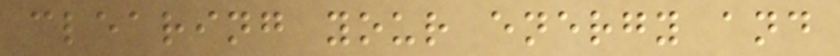clearing your energy and
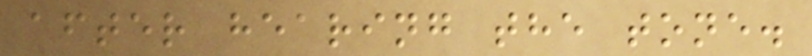after hearing the tone.
